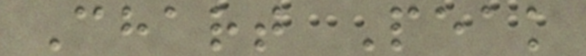Chart Peak
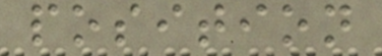position
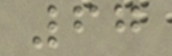67
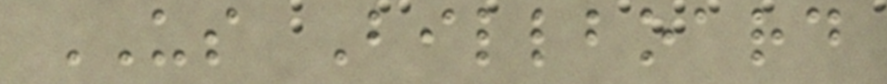US Billboard
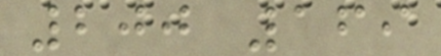200 169
